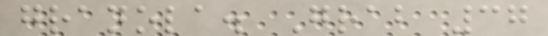granola. Grab 37
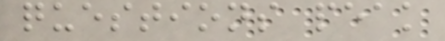questions peak
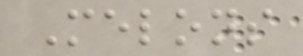Melons
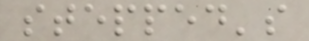stepped's
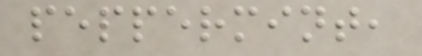peppermint,
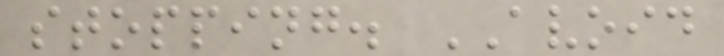stopping. AVOID
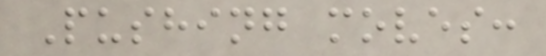Pushing moves:
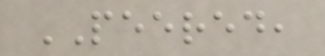PEERED,
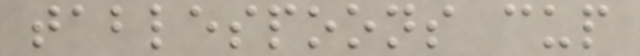tablespoons cup
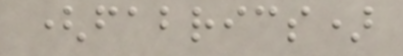(fabrics)
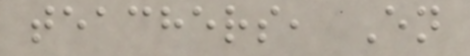teachers, En
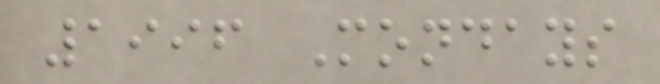1996 Mondays
